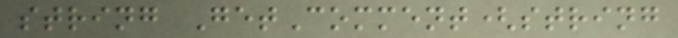string GetComment(string
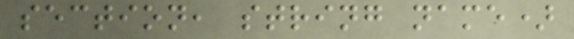section, string name)
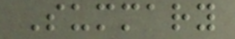Summary
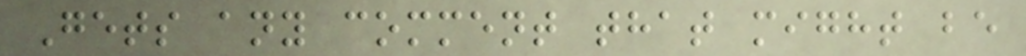Gets any comment that might be
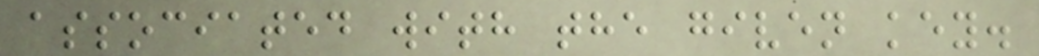associated with the given key.
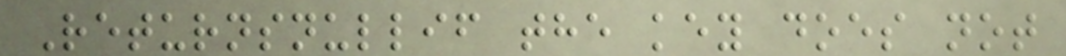Returnsnullif the key does not
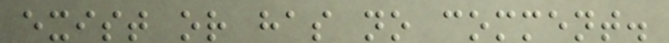exist or has no comment.
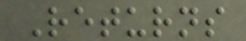Returns
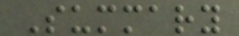Summary
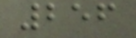256
